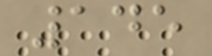145
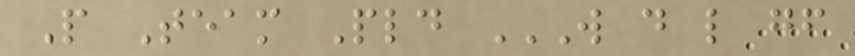P Team Pld W D L GF
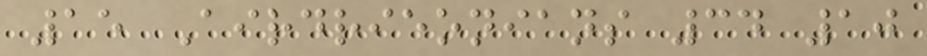15 Airdrieonians 34 10
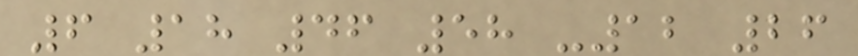6 18 46 58 -12 26
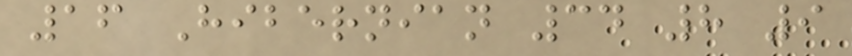16 Hibernian 34 8 9
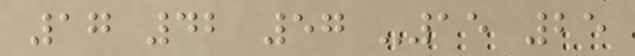17 42 57 -15 25
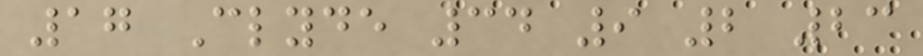17 Clyde 34 9 2 23
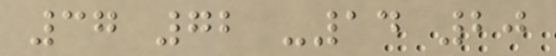37 72 -14 20
